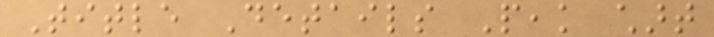Title Details Peak chart
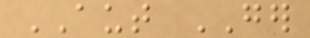AUT GER
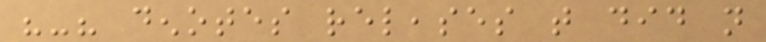"-" denotes releases that did not
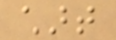chart
